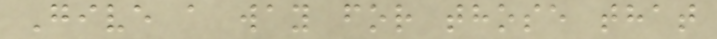Give a way for those that
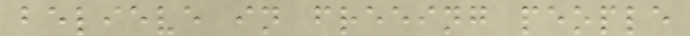believe in freeing people
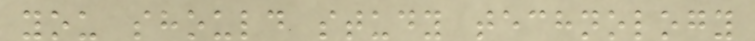you should study technology
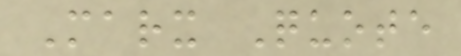Marx Quote
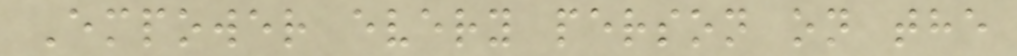Empower every person on the
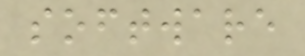software
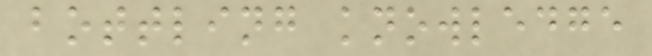bottling knowledge
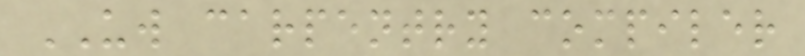UW carpentry compiler
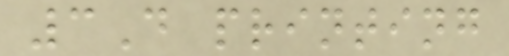3D printing
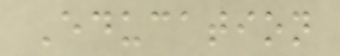Education
